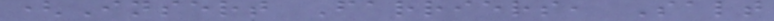(Insert Farriers, Salt
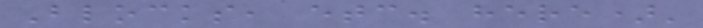Blocks, etc. here)'
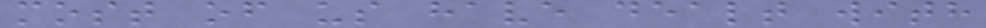most of us have dealt with
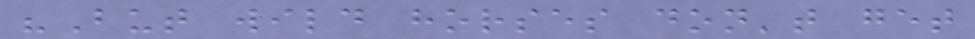"But wild horses don't get
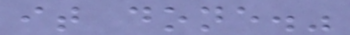it done."
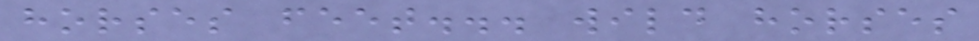horses feet... wild horses
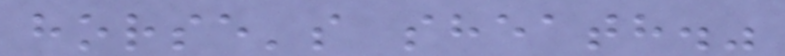horse's sheath."
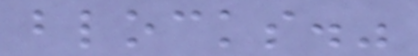blocks."
